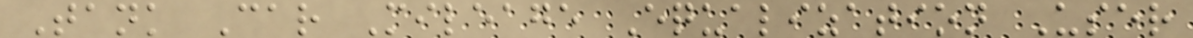Tank Car Mileage Equalization User
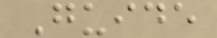Guide
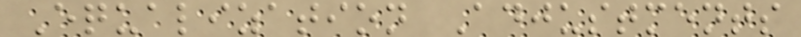Equalization Adjustments
